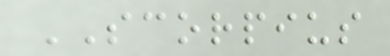SCORPIUS
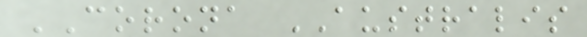CORONA AUSTRALIS
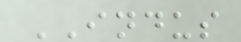INDUS
